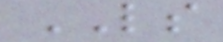LS
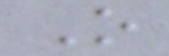O
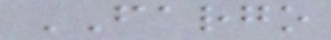FARGO
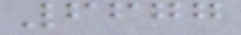6677
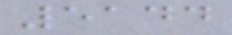5144
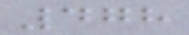478
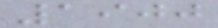1900
